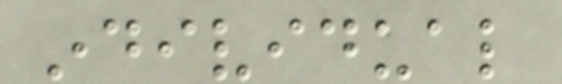individual
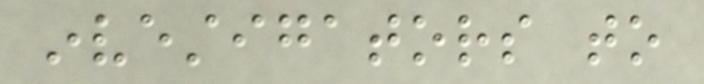investigators to
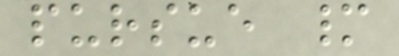pursue many
